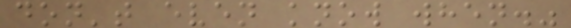don't even know when."
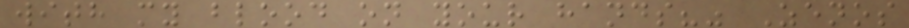with my blood on your hands?" Zenos
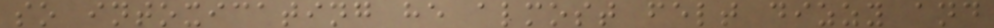so intoxicating he almost felt dizzy and
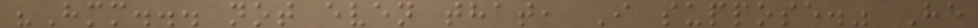"Hmm... not even that, I suppose." He
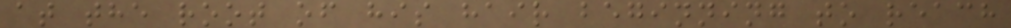at the root of his hair beginning to reach
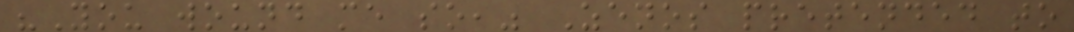"You wound me so," Zenos pretended to
